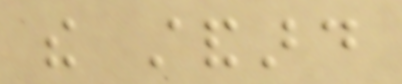the standard
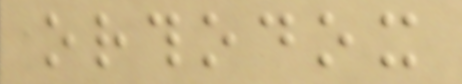orthodox
